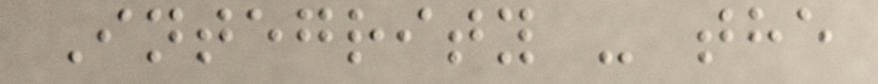Integrity - the
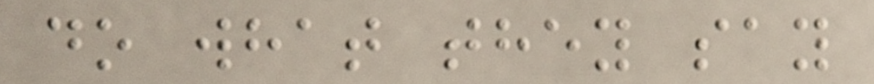do what they say
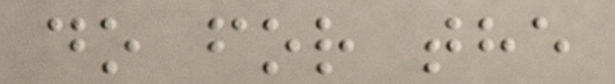do for the
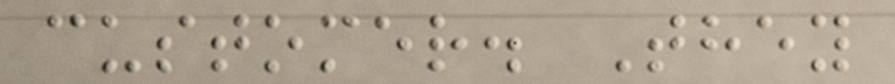customer. They
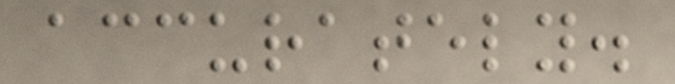accurately.
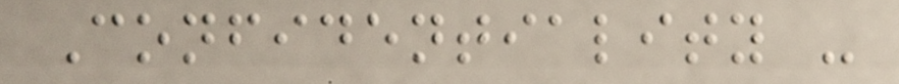Confidentiality -
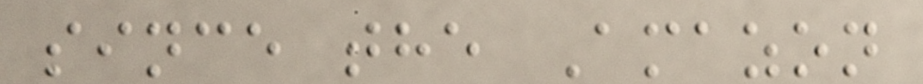since the Amazon
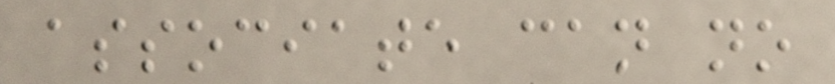associate can no
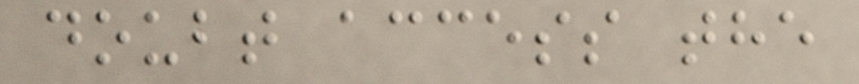doubt access the
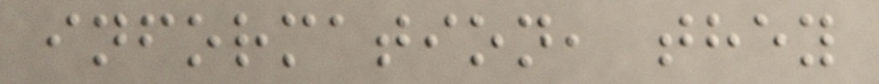information, they
